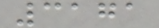3171
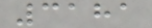3181
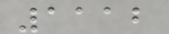1112
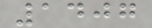1407
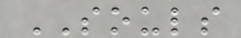SOULS
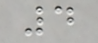4
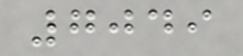7049
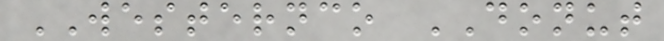WESTERNCO DONUT
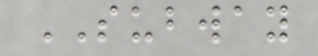SUBWAY
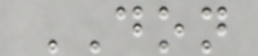DON
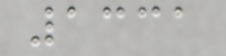1331
